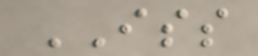ISS
